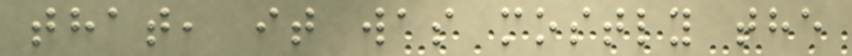that, it was mostly the
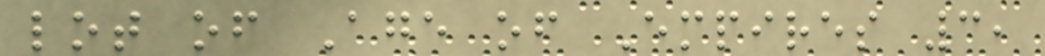lot of Age of Empires 3,
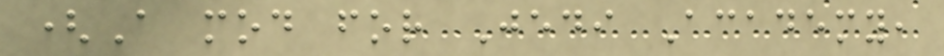(A mod for Jedi Academy,
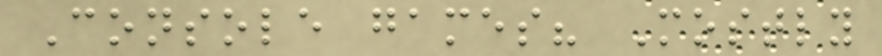Console games? Mostly
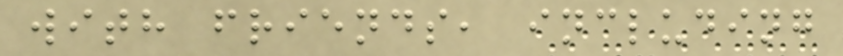with friends, including
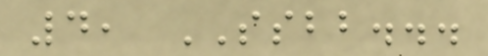4, SSBB...
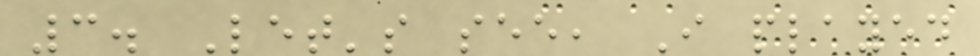3. Let's see, I played
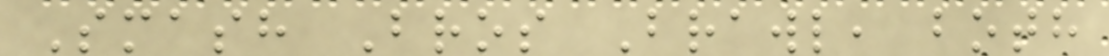Smash Bros Brawl, both
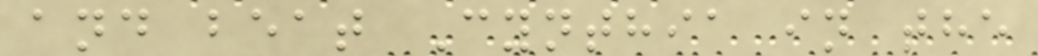and beat Cynthia in the
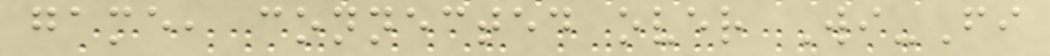game, connected over Wi-Fi
